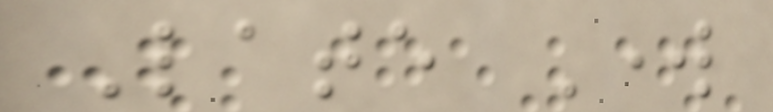Late Work
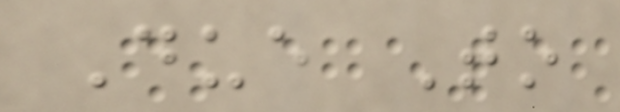Due To
